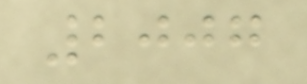2007
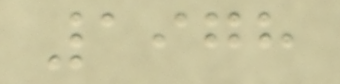1978
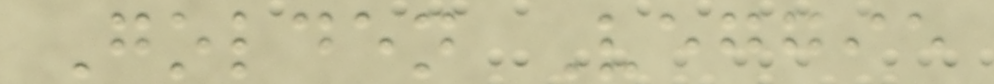Golden Veggie
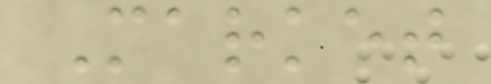Market
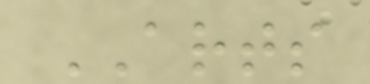ARTS
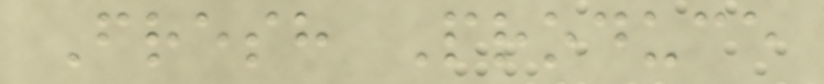Fresh Produce
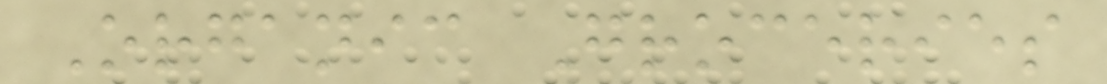Organic Groceries
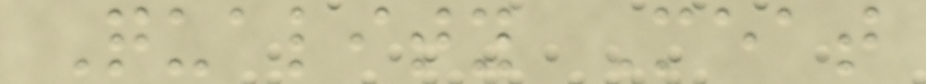Quality Meat
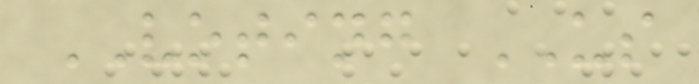VOTING US
